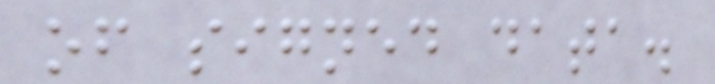of signed data.
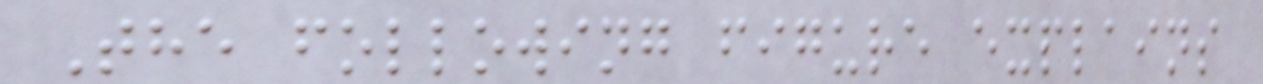The following figure explains
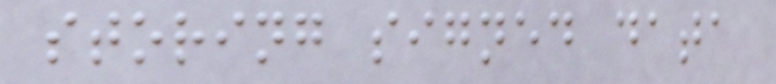storing signed data
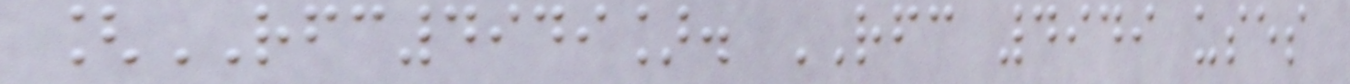[RFC4949]. RFC 4949 uses
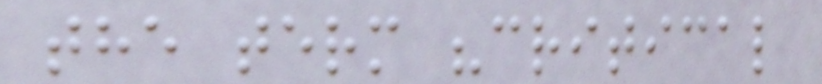the term "critical
